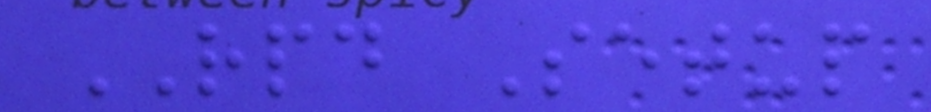RPD Setup
